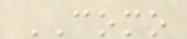COMO
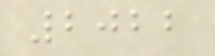2022
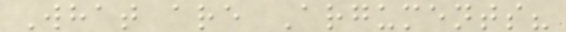What are Arguments?
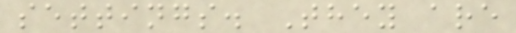settings. They are
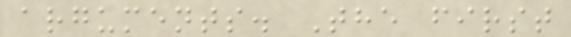arguments. The first
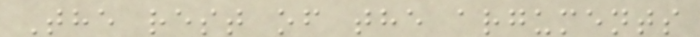The rest of the arguments
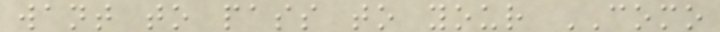want to pass to your COMO
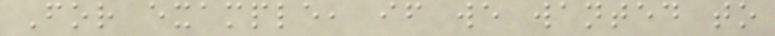For example, if we wanted to
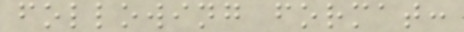following format:
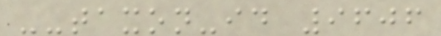--taxon-id 9606
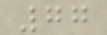77
